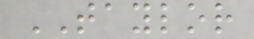TAYLOR
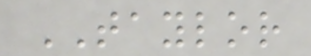TAYLOR
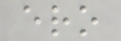ero
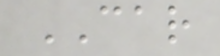CAR
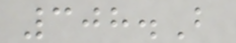308.B
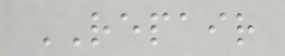REPAIR
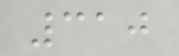310
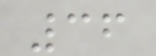36
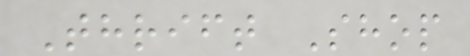Thrift Shop
